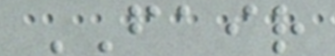FAIR
